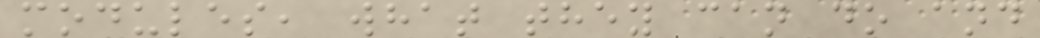modules, what they can do and
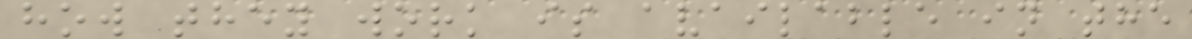how they work is available in the
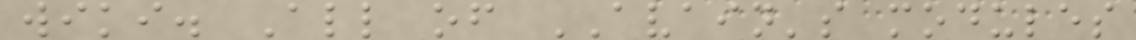wiki. All of AVAIN's modules
